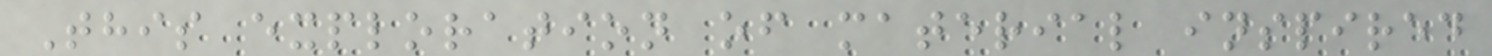This exploration of material inspired
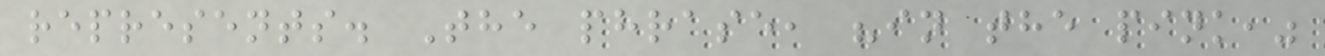represents. The phrase, "in the pink,"
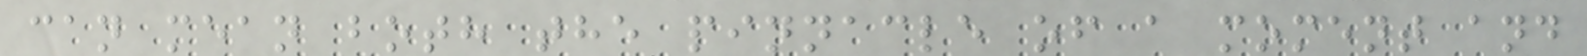can mean both the pinnacle of a moment and
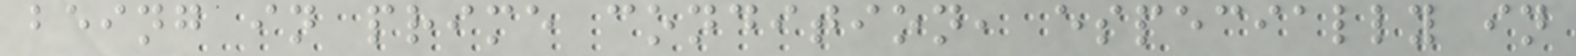being in prime condition, especially in
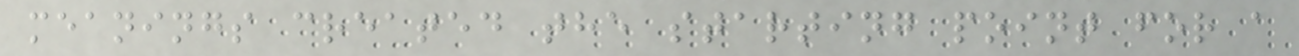meanings created the starting point for a
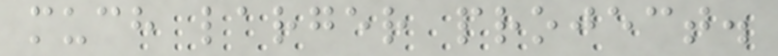much larger project.
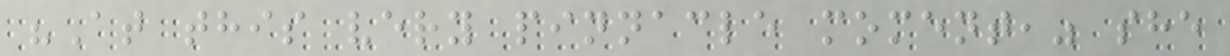"At this very pinnacle moment," she
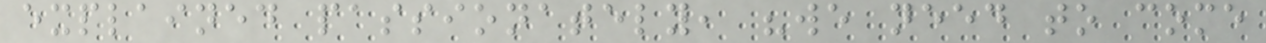explained passionately, "we need to come
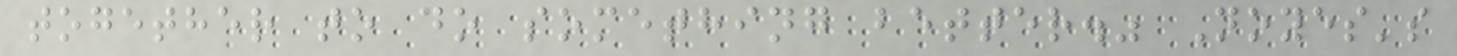together to do something better." Noyes's
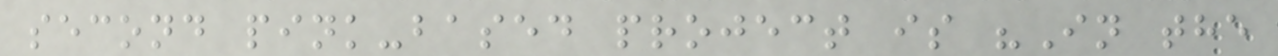second pink-based project is "In the
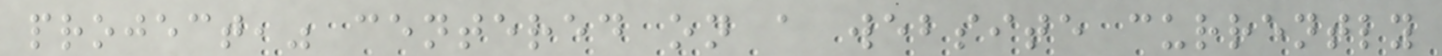project," centered on a website currently
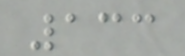133
